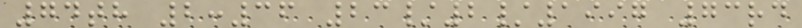74th 2:36 23/2/1997 73rd
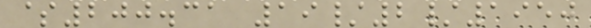$200.31 19/2/1950
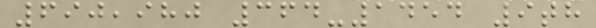690,980 364-1454 9th
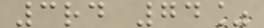3rd 74%
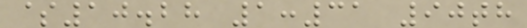$10.28 1:31 90th
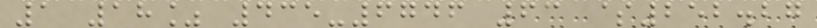1 18% 435-6746 63 $252.27
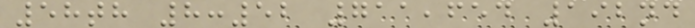58th 8:52 711,654 192nd
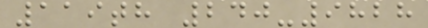119th 240-9828
